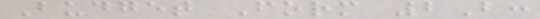Budget Form 2B:
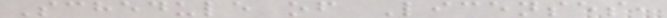Schedule of Licenses,
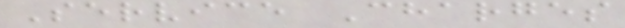Service Charges
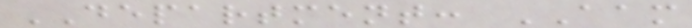DEPARTMENT: AAM
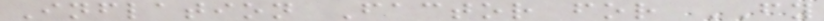Inflation Factor for FY
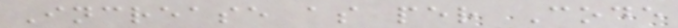Increase as per Code
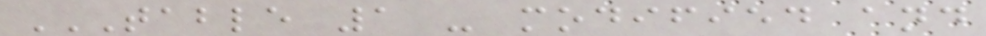TABLE 1 - MODIFIED AND
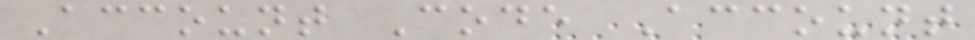Account Code Account
